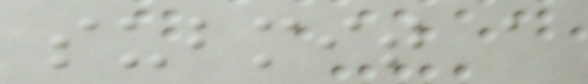submit a
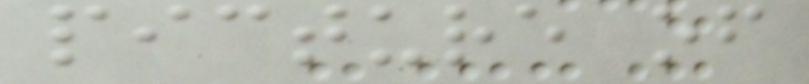picture of
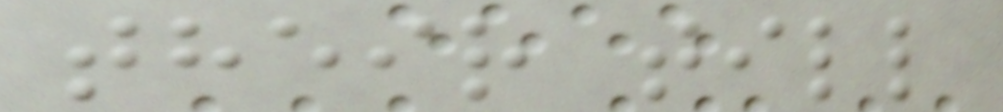their till
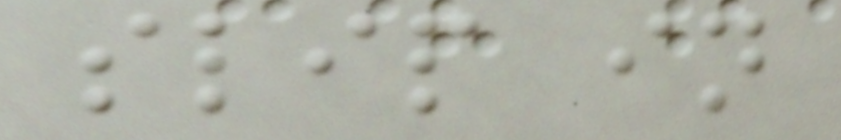slip in
